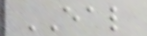EAL
